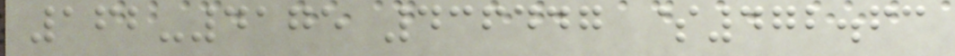162-4175 436447 $472.63
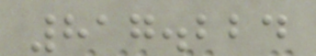817.224
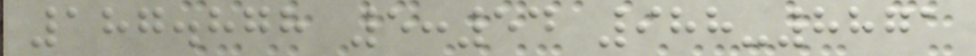187.878 5:54 988-8871
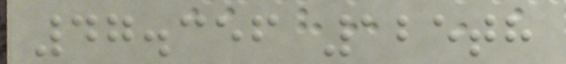47.356 125th
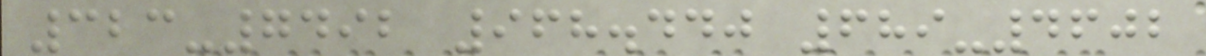323-7492 968.440 689-4602
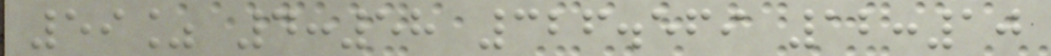59% 4:58 326.569 12:10
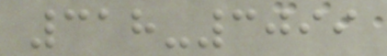318-3099
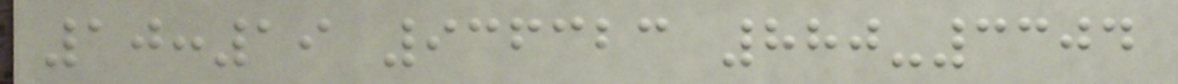10:19 936323 880-3304
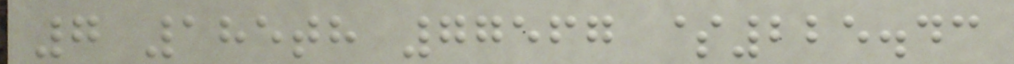7 185th 77567 $225.43
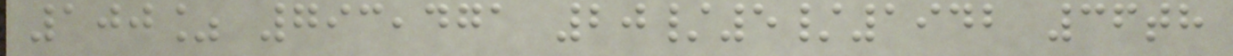100% 793,471 20/5/1942 36th
